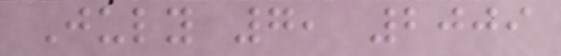July 7, 2009
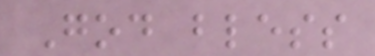God bless
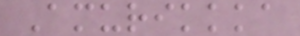Amurikkka
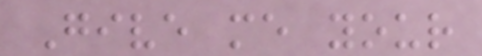Give me your
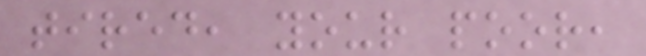tired, your poor,
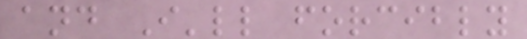and I'll forcibly
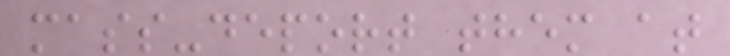mass-deport them at
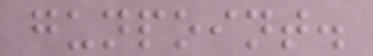gunpoint.
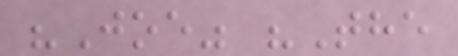"Joe" "The
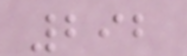292
